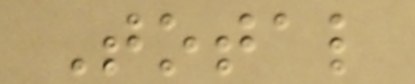Total
